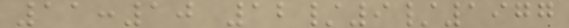11:10 12/9/1977
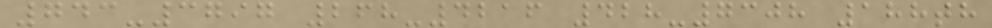743-3797 268-4216 428-7308 188th
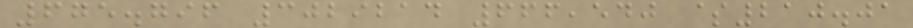675.796 3029214 666,540 $210.01
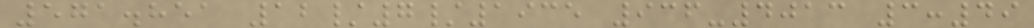571.851 12/7/1935 936-4013 3:49
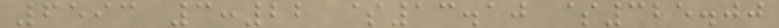6593 3:22 $13.10 $325.00
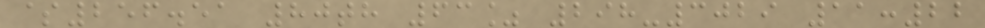$256.51 80th 63% 298-3029 11:22
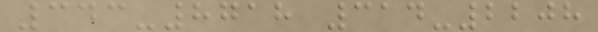343-8718 314-2208
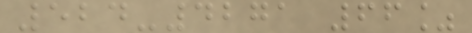524-4271 66%
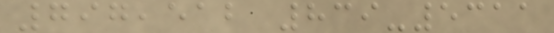797,512 839-5311
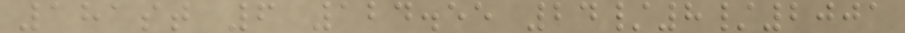181st 6 124.55 24/8/2001
